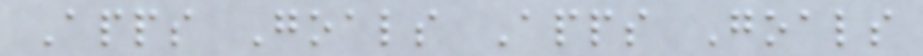Apps Goals Apps Goals
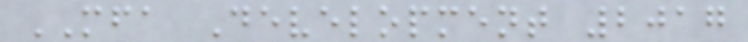MFA Development 2017
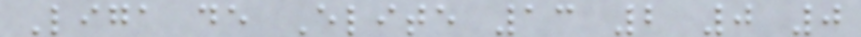Liga de Elite 13 2 0 0
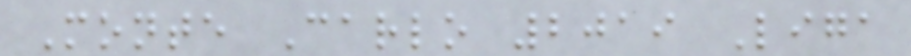Monte Carlo 2019 Liga
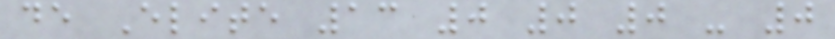de Elite 13 0 0 0 - 0
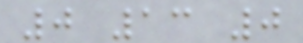0 13 0
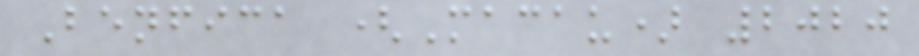Benfica (Macau) 2020
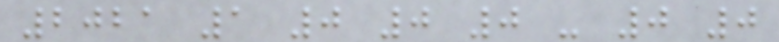2021 1 0 0 0 - 0 0
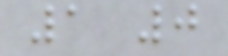1 0
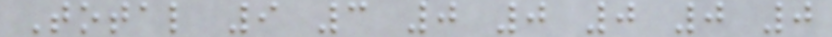Total 9 3 0 0 0 0 0
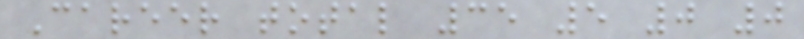Career total 35 5 0 0
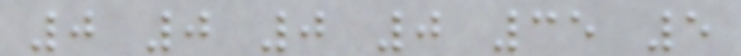0 0 0 0 35 5
